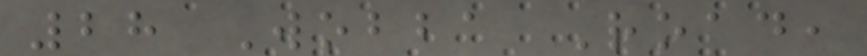28 Wobba Road,
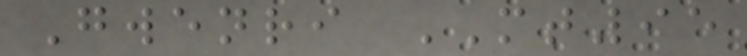Gwenri MT95
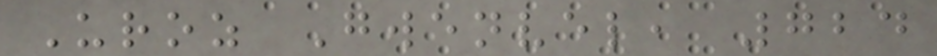Uroz Gwenvel, 724
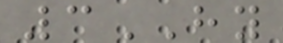3HY
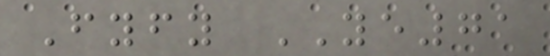Fyfy YE71
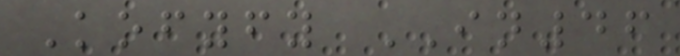Kofyfy IN46
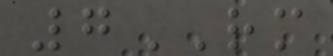7RM
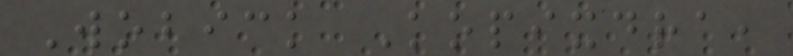Wobick Kopixdra,
